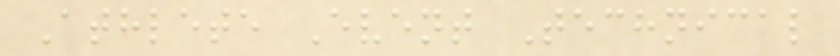Athlete Event Technical
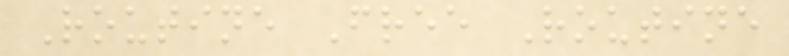Routine Free Routine
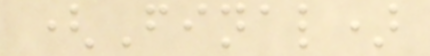(Final)
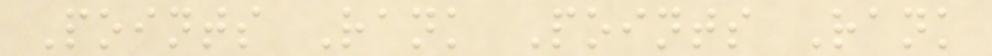Points Rank Points Rank
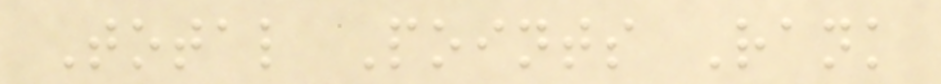Total Points Rank
